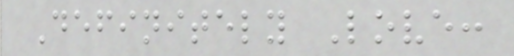Definitely Love:
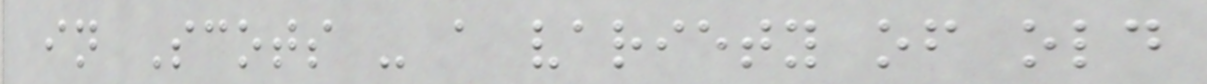in Scots - a variety of old
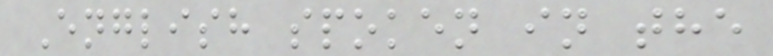English spoken in the
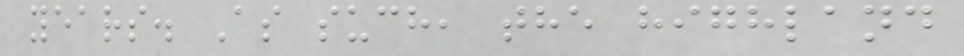years. As such, the highland
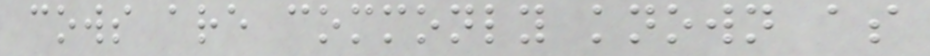cows are commonly known as
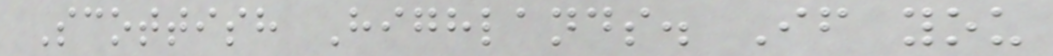Scottish Highlands. If you
